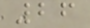26
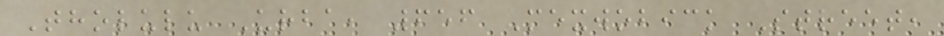Tholulu Urba, 656 Mexwobick Street,
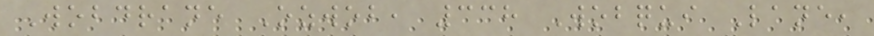Wobdrane Ozwob, 338 Wobqui Lane,
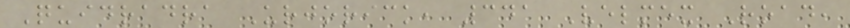Quidradra Urjorick, 341 Velmex Road,
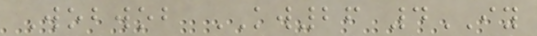Wobwob KW26 4IY
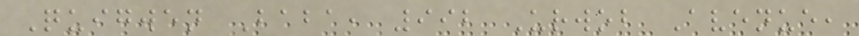Quigwen Baba, 992 Urwob Avenue,
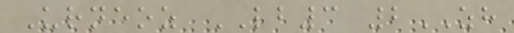Urneoz LB3 2ZH
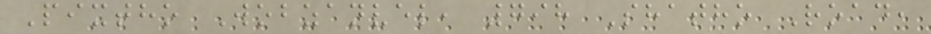Pixtho Wobzanvel, 798 Shatho Road,
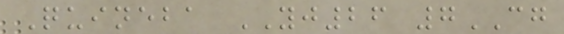Quineba YJ26 7CG
